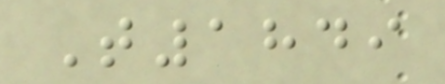T1849
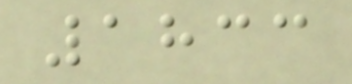1833
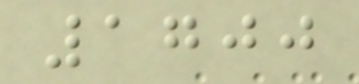1700
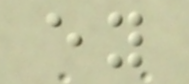ey
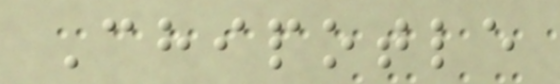Chipotle
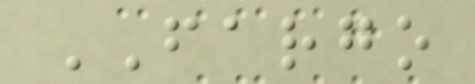FARGO
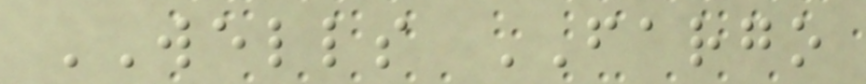WELLS FARGO
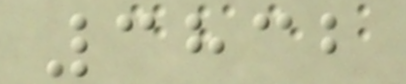3832
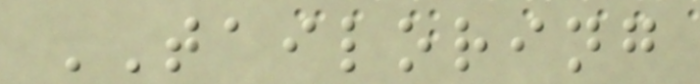TAILORING
